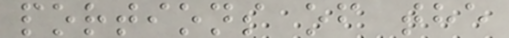portions of the
